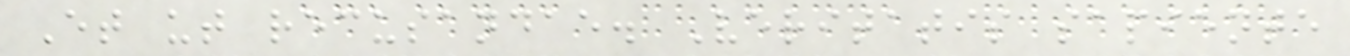Et ut recusandae. Veritatis sapiente
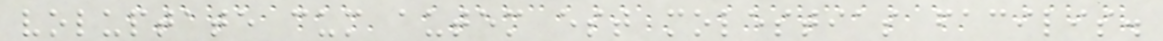voluptate cum autem est molestias facilis.
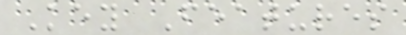Key Features
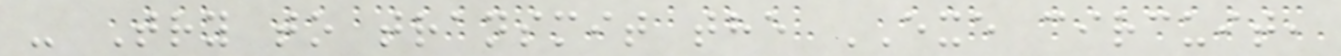- Try to transmit the EXE circuit,
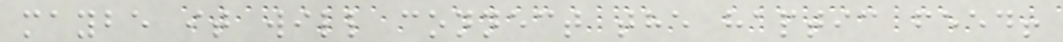maybe it will connect the haptic feed!
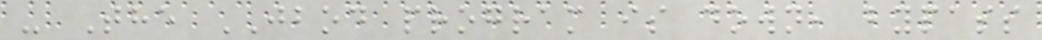- The JBOD program is down, bypass
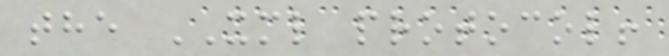the XML protocol!
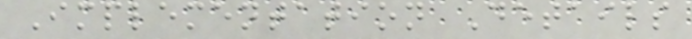Implementation Details
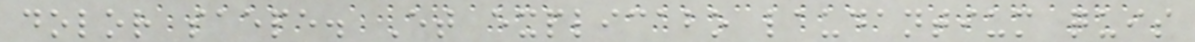dolor saepe. Et explicabo laudantium quis
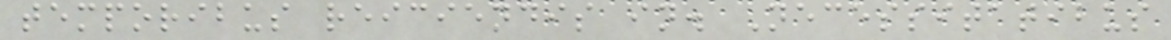temporibus reiciendis in. Necessitatibus
